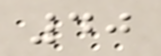40
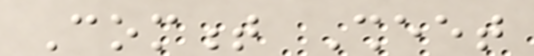Comment Sheet
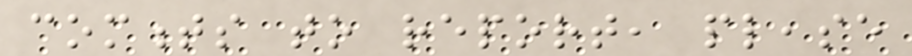comments to report, please
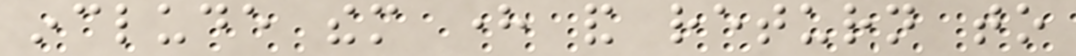include them here and return to
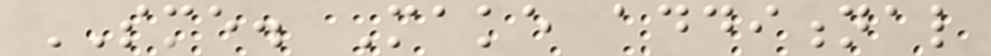SME. Make additional
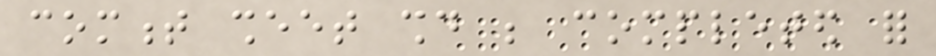comment sheet should be completed for
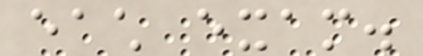each exam.
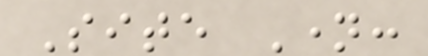Site Name:
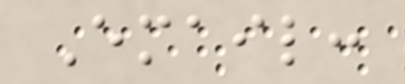Email:
